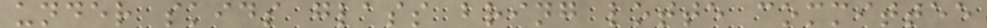under skids glass bring lotte committee
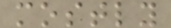mostly
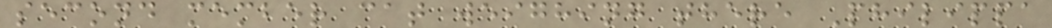second member cat weighing there Philippa
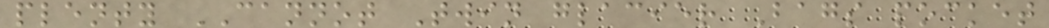plenty CANNOT Twin glacier Bags pocket
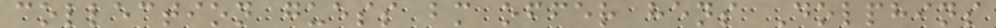collection guess bm offer hens Dolphins
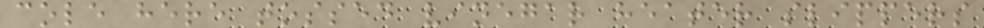cole here tossed vinegar heater slippers
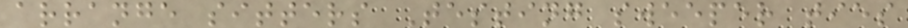arrange sitters Testing sweeper ties
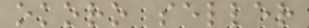okoro seller
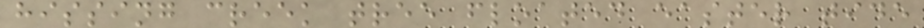hissing creek tree floated easter tide
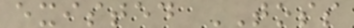existed TOSS
